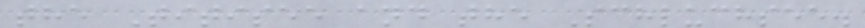the Titisee and the Schluchsee.
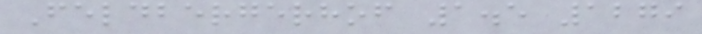Feldbergerhof 1.5 1279
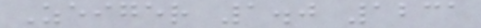Zeiger 1.0 1231
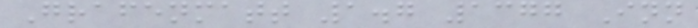Grafenmatt 1.7 1377 Inn
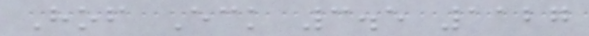Hof Eck 3.5 1127
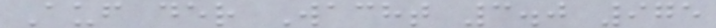Auf der Wacht 3.0 975
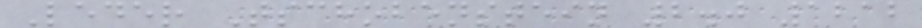Leder Tschobenstein 2.0 1212
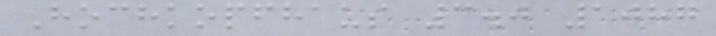Hochkopfhaus 3.0 1087
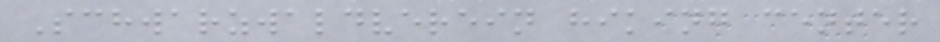Schwarzwaldverein hiking center
